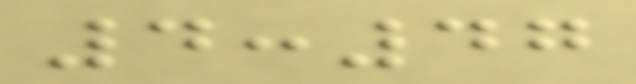4:47
